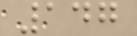147
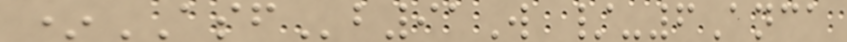*ASFb91W /-6Anca
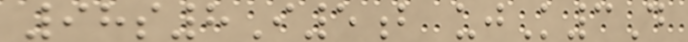98s8I5b ujK3D
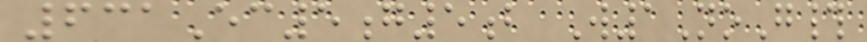631Ec5g5b W1NoG#
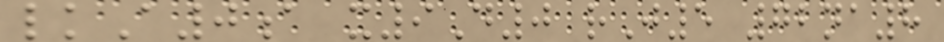lkA0a x9D0 rJ5 72na8
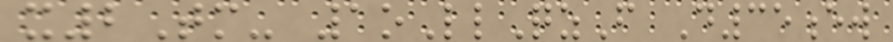x2Tm- 1oLlQzF D35ew
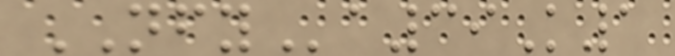NFYa39K1
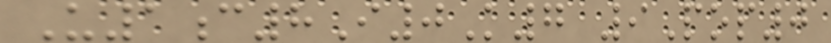U1c8I0K7 9Pop0
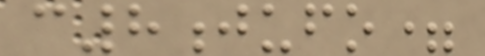c8jufo=
